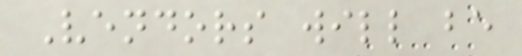Vendors will be
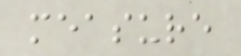measure
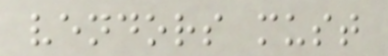vendors must
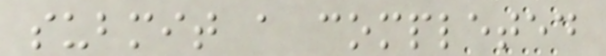submit a completed
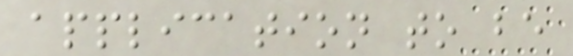application to be
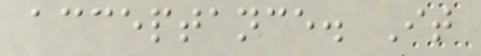acceptance. It
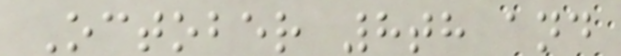October 8th and
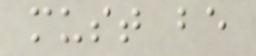must be
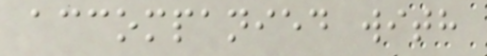accompanied with
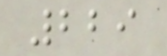229
